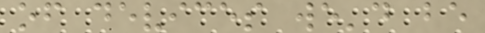of devices we'd be
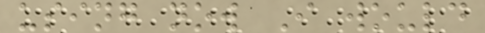using now I would
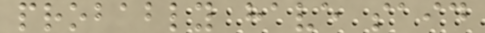probably have said
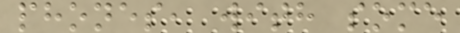phones, with some
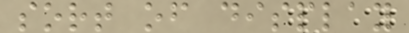sort of display
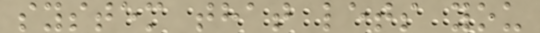system that lets you
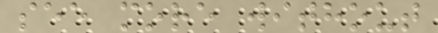see more without
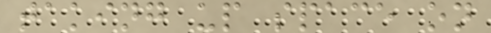taking up space on
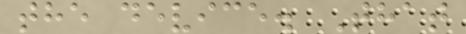the device. That
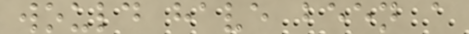would have been a
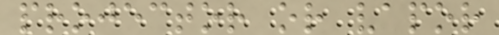projector or vapor
